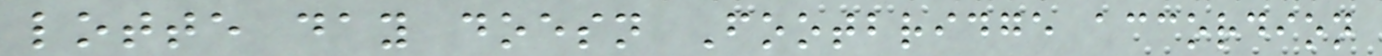lotte day doesn Footbridge accordion
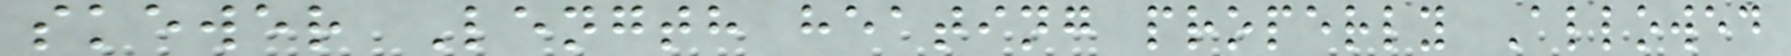skewer Length heating properly Allowed
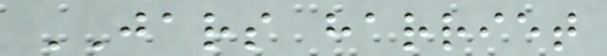JARS harriet
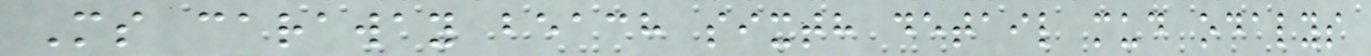Ms caraway beach sixth detail mud odalys
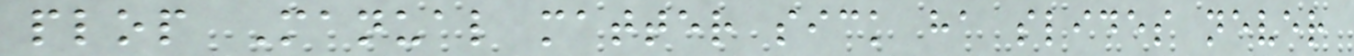plop Manual matter sick ha slides never
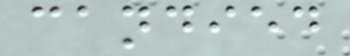candied
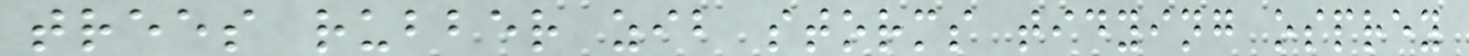trees rubber zib storms tidying osprey
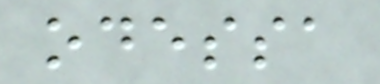odessa
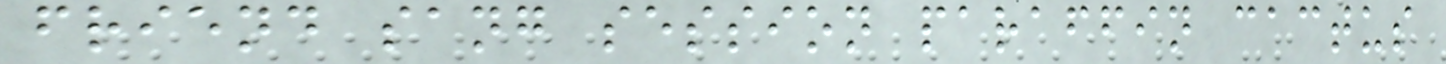friend sang session paraffin cactus
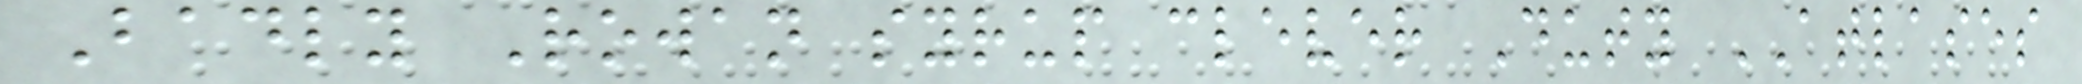Badly Rowan syrup clever Duty ATLASES
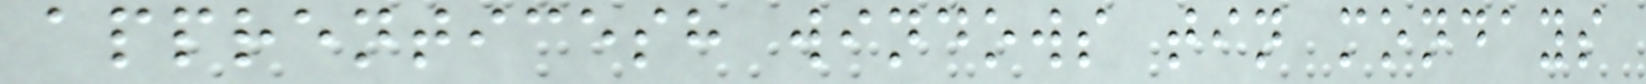apprenticesh windows tin mondays
